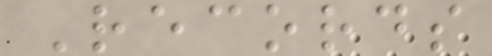Records
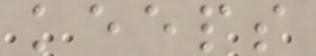keeps
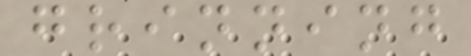grinning
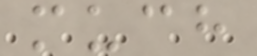much
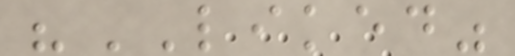"LIKED"
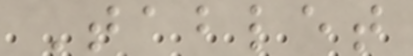Tablet
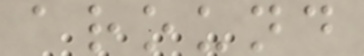around
